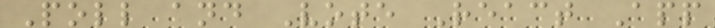Poll and Vote React App
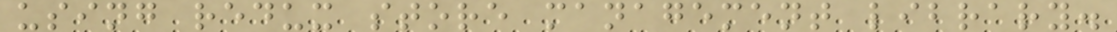using redux store management library.
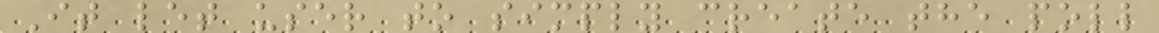It let user to simply create the poll
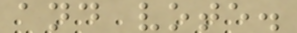and vote.
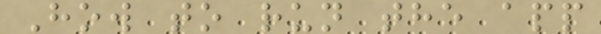How to run the app
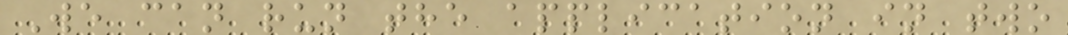We can run the application in two
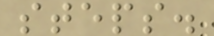steps.
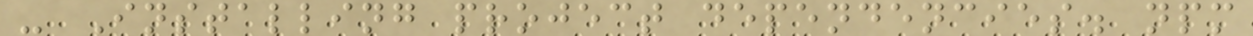- Installing project dependencies. npm
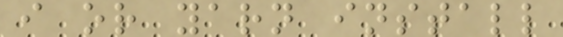i or yarn install
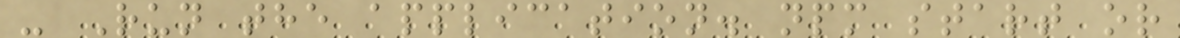- Run the application. npm start or
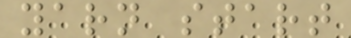yarn start
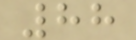88
